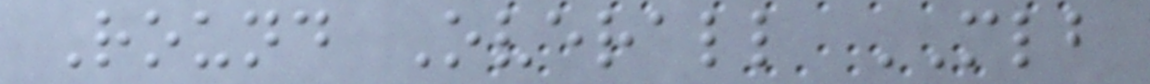Round Overall MLB
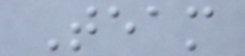Team
